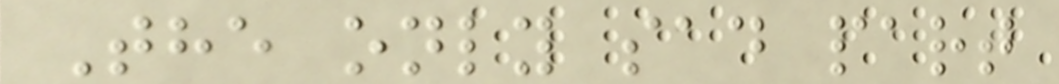The only sad part
